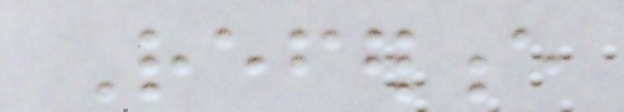Reference
